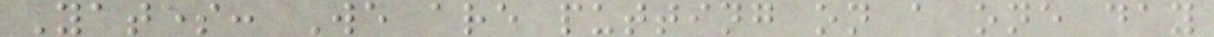Yates: We are putting on a one day
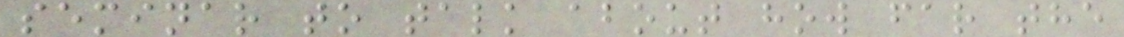seminar to talk about how far the
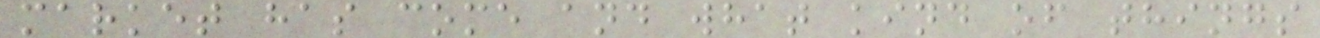market has come and what kind of things
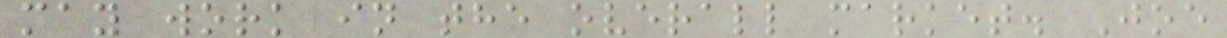may work in the overall market. Joe
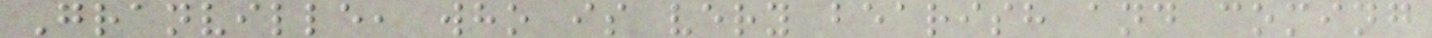Granville, who is very bearish and coming
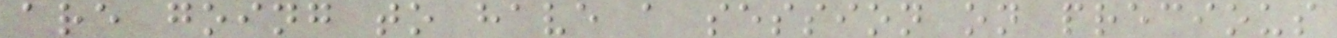are going to have a session on precious
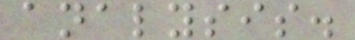analysis.
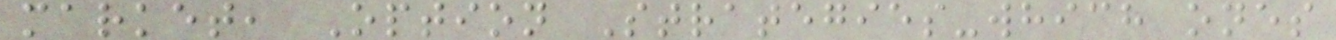market, Option Strategies-which ones
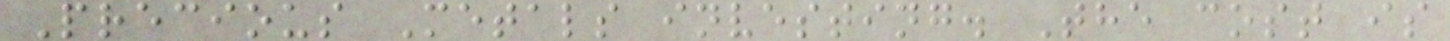Precious Metals investing. The cost is
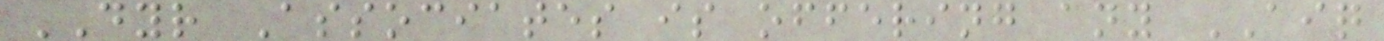DYR Associates is offering any AIQ
